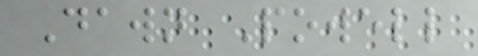Dawn Powell
